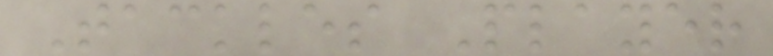Tackles Player
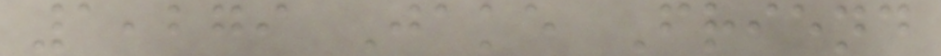1,279 Jake Friend
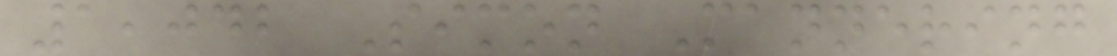1,042 Simon Mannering
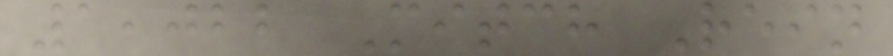1,022 Mitch Rein
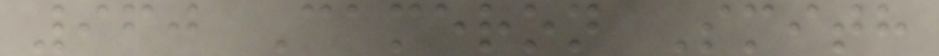960 Cameron Smith
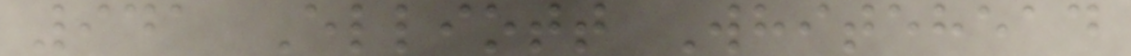941 Elliott Whitehead
